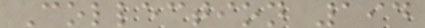Collection 194
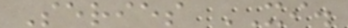Series XI.
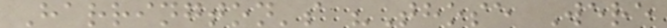Harrington's "Those Were
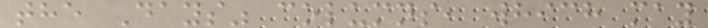the Days" columns, which may
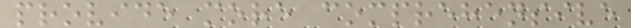provide more comprehensive
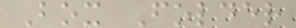Box Folder
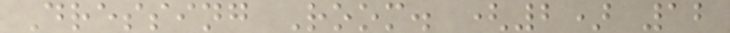Dressing Room. (2) 12
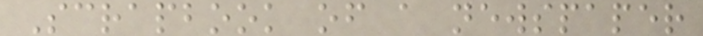Scrapbook of a newspaper
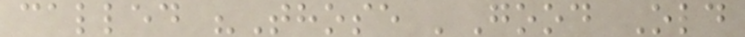called "Those 'Good Old
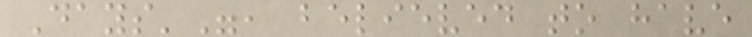Days'", believed to have
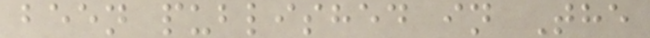been published in The
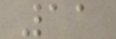11
